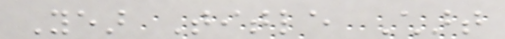Year Title Chart
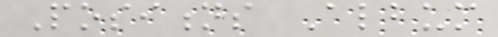Positions Album
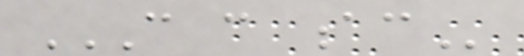CAN CAN AC
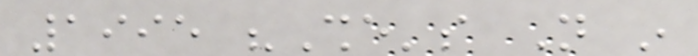1995 "She's Not in
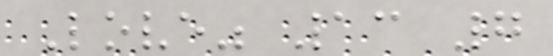Love" 13 7
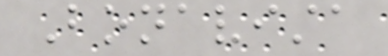Bonavista
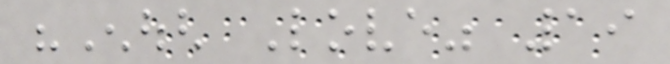"Enough Love" 19
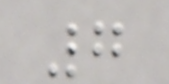7
